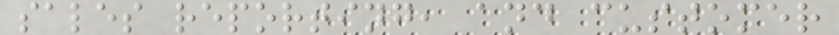sales reporting, and customer
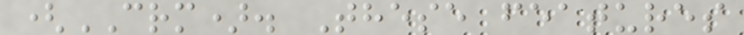(CRM). These features
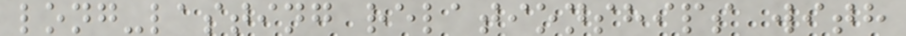long-lasting relationships with
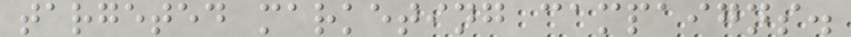targeted marketing campaigns.
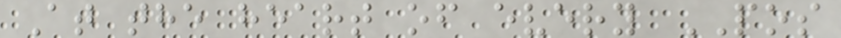At the heart of every POS
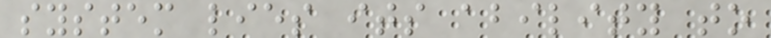system lies its ability to
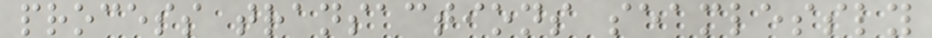process transactions seamlessly
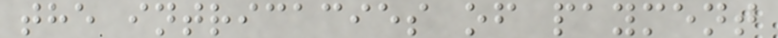the intricacies of payment
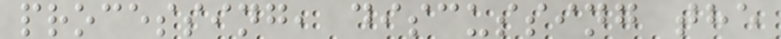processing, discussing the
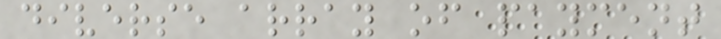diverse array of payment
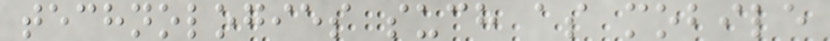technologies such as mobile
